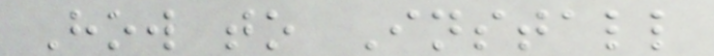How to Install
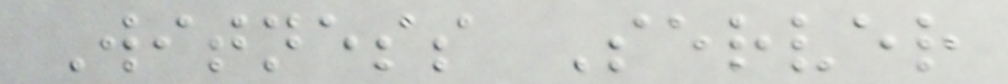Witness Server
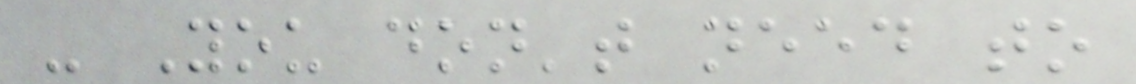- You don't need to
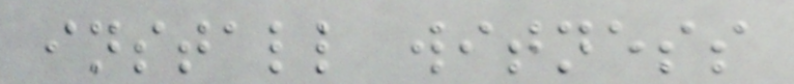install witness
